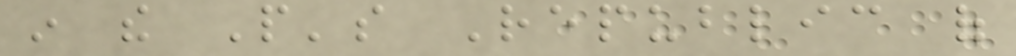in the People's Republic of
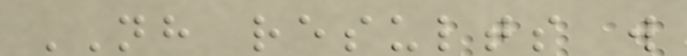NH results will
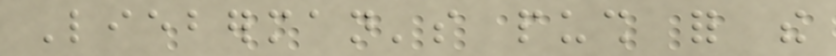Lieberman's push for the
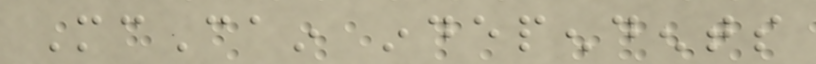McCain independents
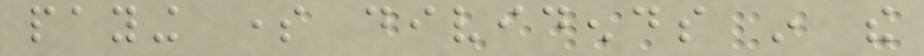paying some dividends in the
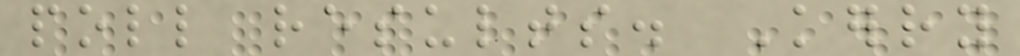poll results. Kerry
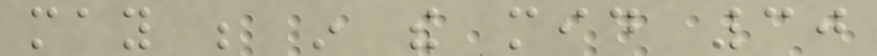may be in the mid 30
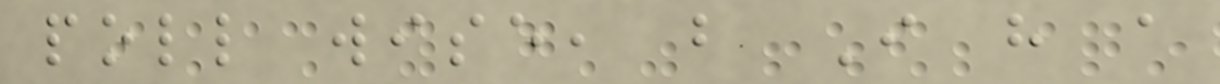poll wise, but I have a
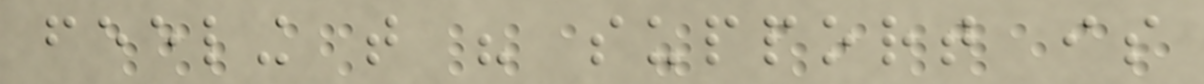feeling that his support is
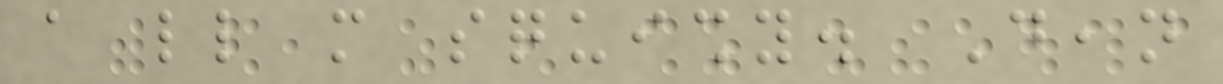a little more squishy. Dean
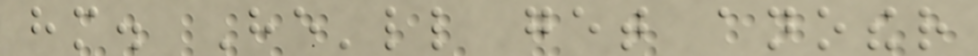him. He'll get another
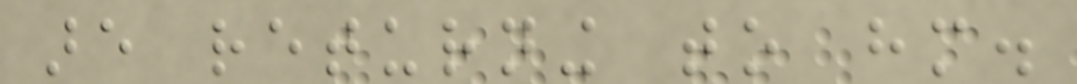are returning to him.
